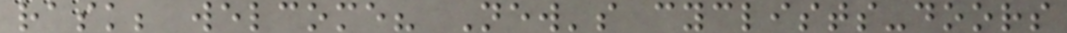rask; welcome? New's cyclists-doors
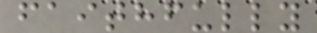faithfully
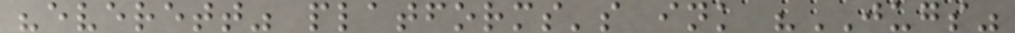"everett" platforms's ink "JUGS"
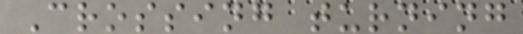Crossing turning
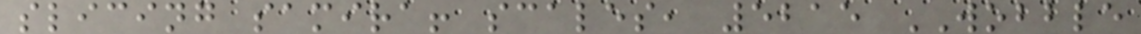slicing samira! scales, 5215 WOBBLE
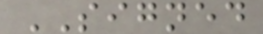SIGNED
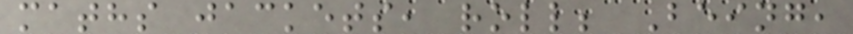maths jackets, roll; Being,
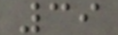39
